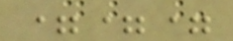===
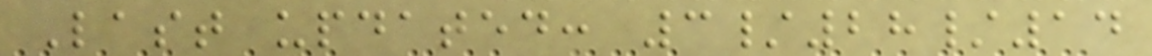Last updated: 3/28/14
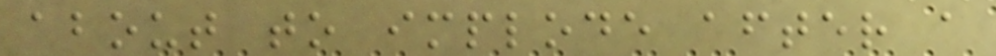about to implode after a
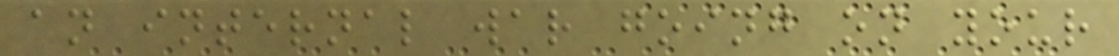an internal war going on your
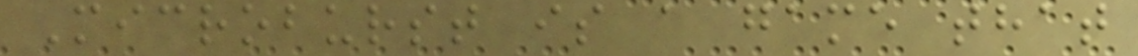Microburst is a game that
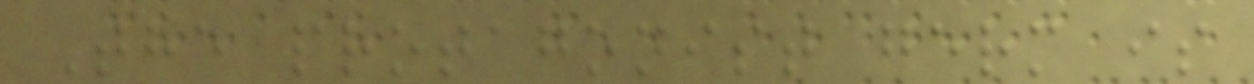The protagonist germ is
